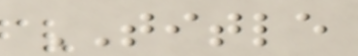TITLE
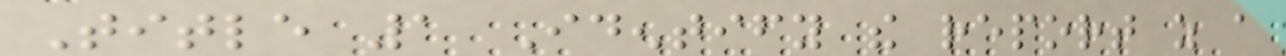Title 1 Identify the report as a
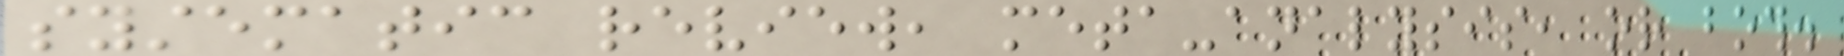systematic review, meta-analysis, or both.
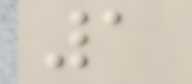1
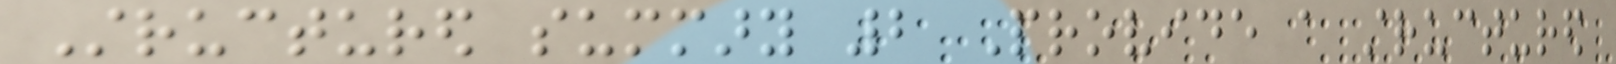Structured summary 2 Provide a structured
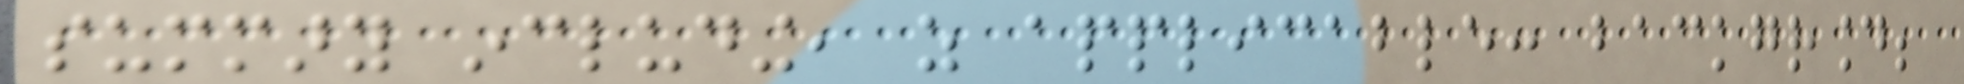summary including, as applicable: background;
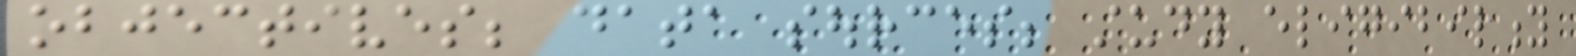objectives; data sources; study eligibility
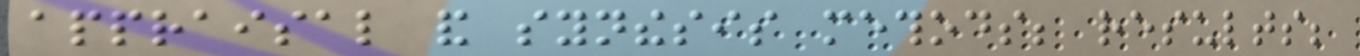appraisal and synthesis methods; results;
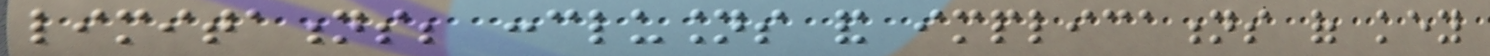limitations; conclusions and implications of key
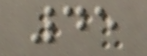45
